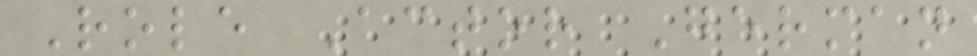Role Actor German
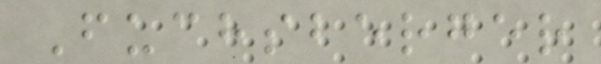Fuchsberger
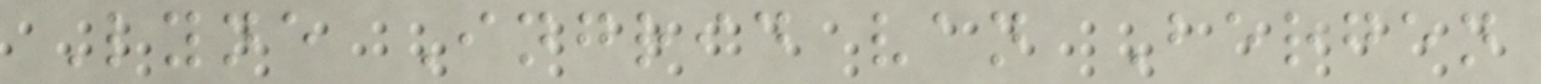Lyne Ingrid van Bergen
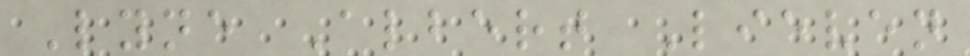Lyne Albert Lieven
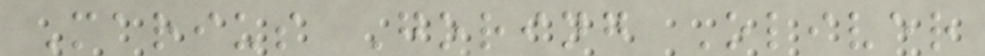Marius Goring Oliver
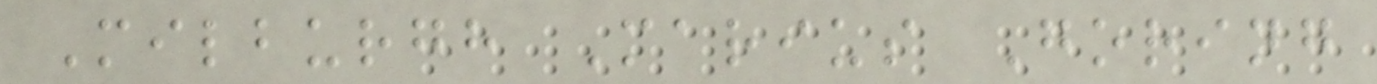Milburgh Marius Goring
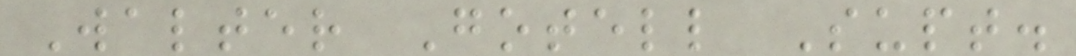Walter Gotell Supt.
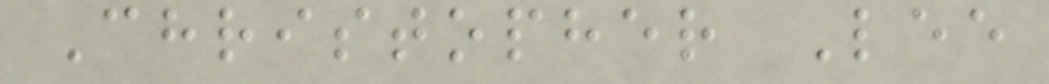Christopher Lee
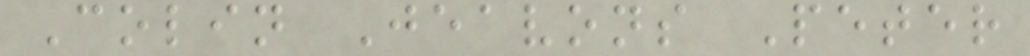Colin Jeavons Peter
